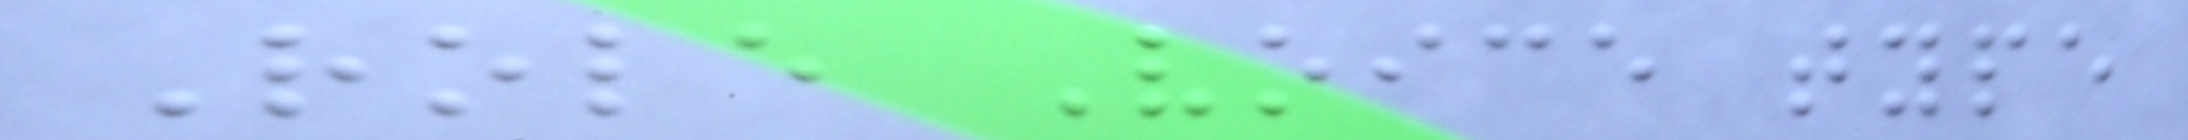Role Voice type
